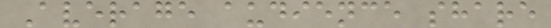Average audience share
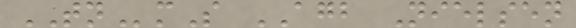TNmS AGB Nielsen
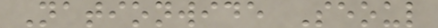Nationwide Seoul
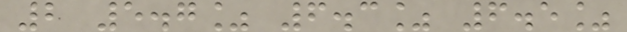2 5.7% 6.3% 6.5%
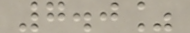7.0%
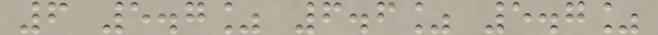6 5.7% 6.6% 5.7%
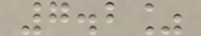7.2%
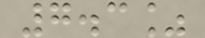7.3%
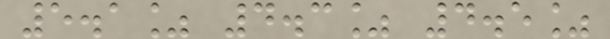5.1% 4.3% 4.5%
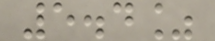5.4%
